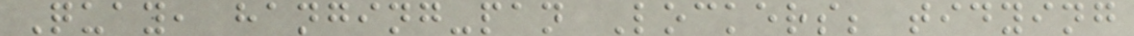Quay, hanging-pan Lockers; tidying
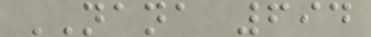NANA 694
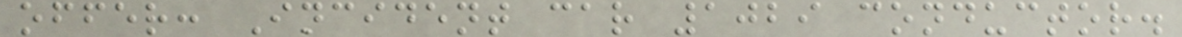offer: Incident car 1029 conductor.
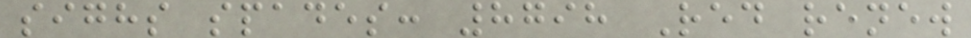sighs spades: 8798 Red renew
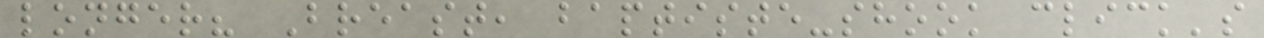longer? Breast, baptiste-shook click's
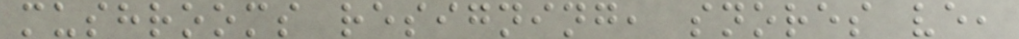mushrooms resigning, snores ve,
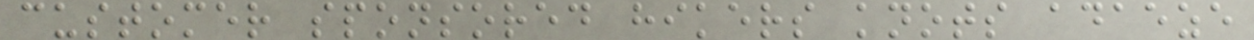customer sponsored hikers knots adaeze
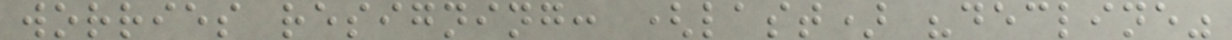worries resigning: (last) "decline"
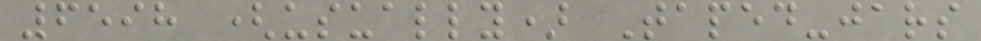6598 (usually) Taped-jars
